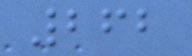262
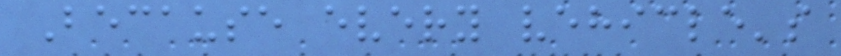Because every vehicle's
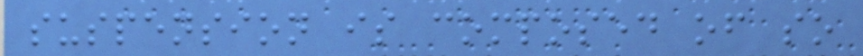suspension is composed of so
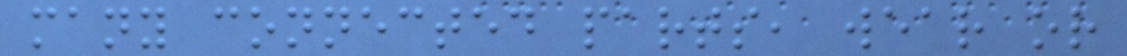many connected parts, wear or
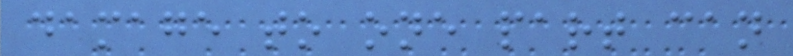damage to one part can
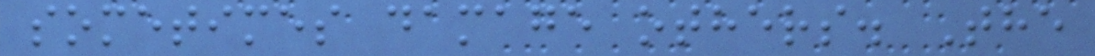sometimes damage others. The
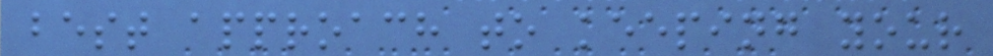best approach to keeping your
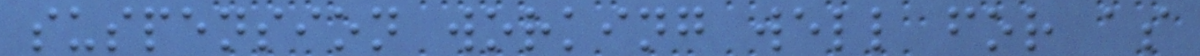suspension working well for as
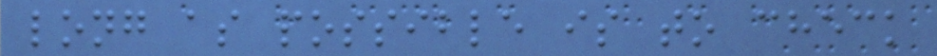long as possible is to check
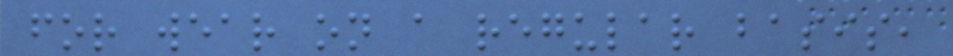for wear on a regular basis,
